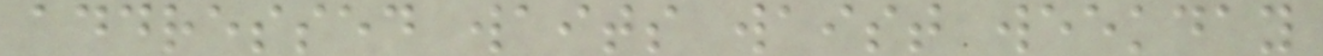addressed waits waist weekday
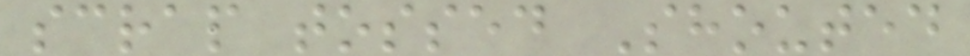scrap tossed Shouted
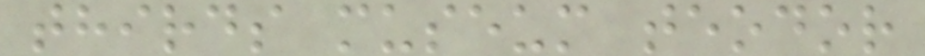thirds museum teodor
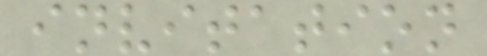invitation
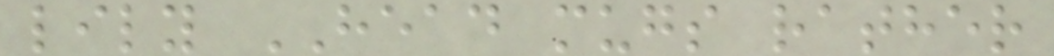lily HEAD mugs rather
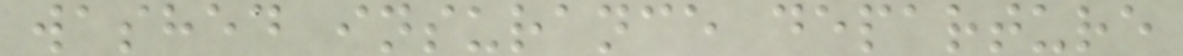washed insurance departure
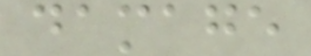damage
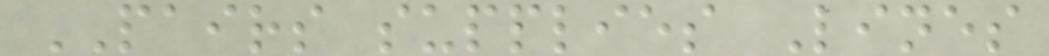PAIRS supplies Lines
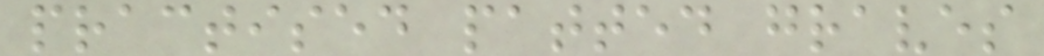practised patted graves
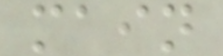main
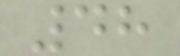48
